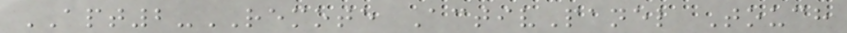APT2-REMOTE ActivPanel Touch
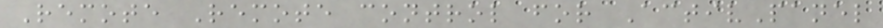Remote Remote control for ActivPanel
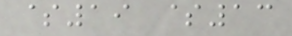$19 $13
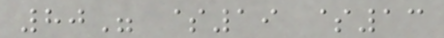80" $19 $13
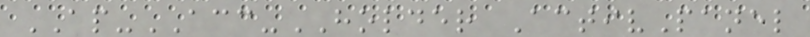AP-ACC-HOLDER ActivPanel
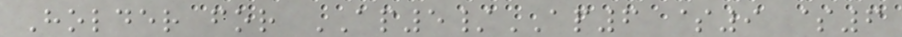Holder for AP5/AP6 $9 $6
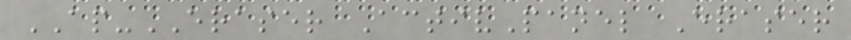AP-ERASER ActivPanel Eraser
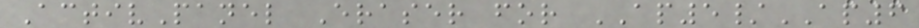ActivPanel Eraser for AP5/AP6
